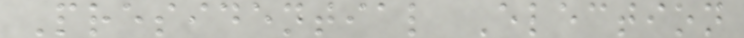Presidential Election
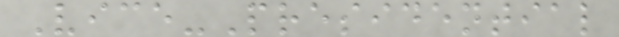Vice-Presidential
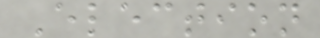Election
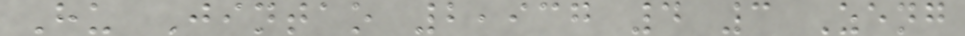Hu Jintao 2,937 4 3 Zeng
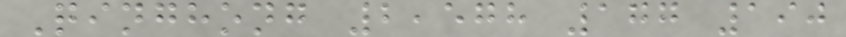Qinghong 2,578 177 190
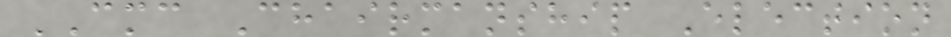CMC Chairmanship Election
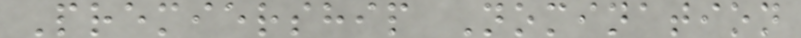Premiership Nomination
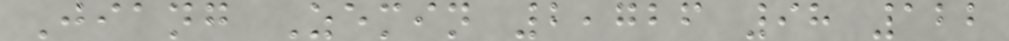Jiang Zemin 2,726 98 122
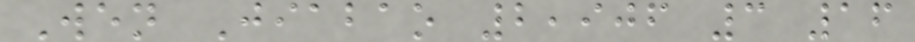Wen Jiabao 2,906 3 16
